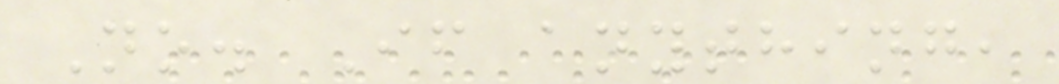No. If anything,
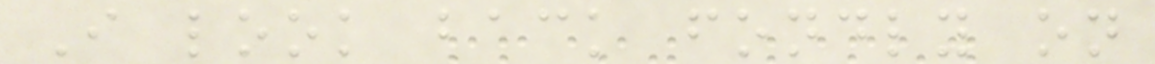I look back fondly on
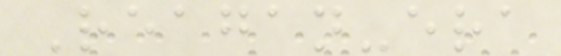Reagan-era
